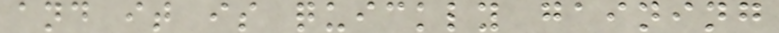and it is quickly gaining
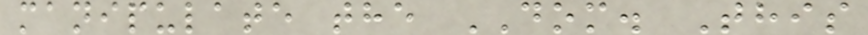manipulate the DOM. This
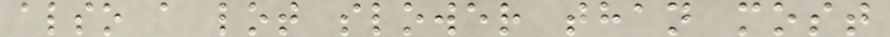also a lot slower than most
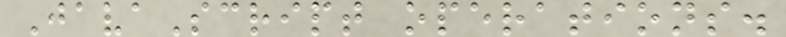JavaScript operations.
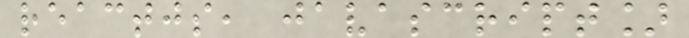reactjs, javascript]
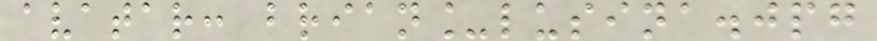avatar: brian_lusina.jpg
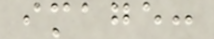image:
